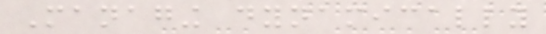Managing dynamically
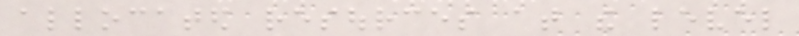allocated resources at the level
